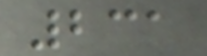231
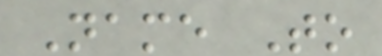Name To
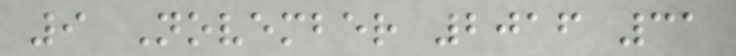9 November 2016 31
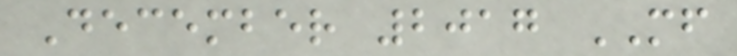December 2017 MF
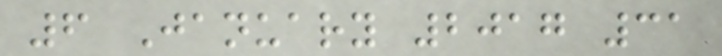6 January 2017 31
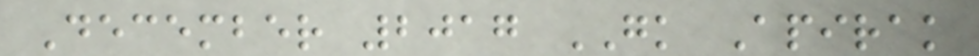December 2017 GK Apirak
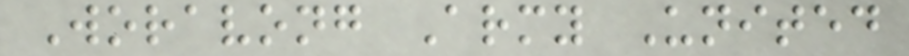Woravong Army United
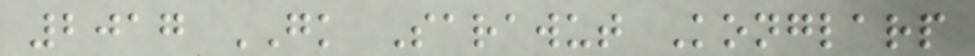2017 GK Sarawut Konglarp
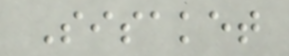Sisaket
